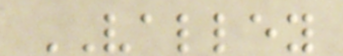VALLEY
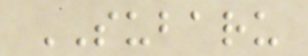SUBARU
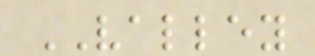VALLEY
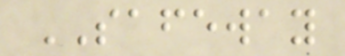SAFEWAY
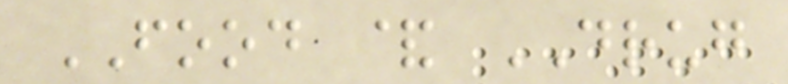FOOD & DRUG
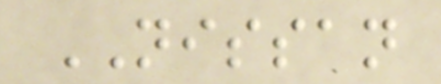NISSAN
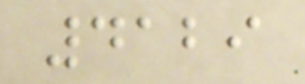4129
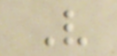V
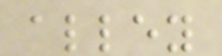alley
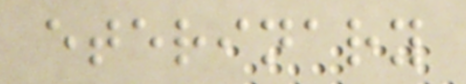eterinary
